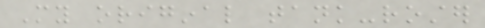My original tank-roster
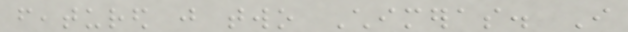featured just two Chimeras. I
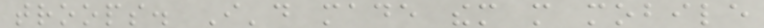troops. I'd made them more mobile
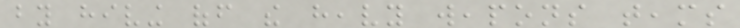by hiving off the heavy weapons teams
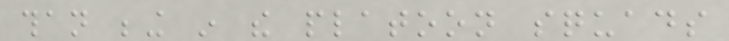than being in the platoon squads
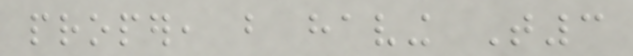proper, but having T3
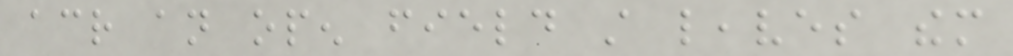across an open field still leaves them
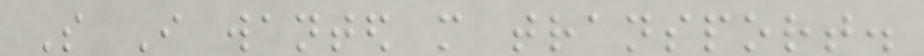So I wanted more transport.
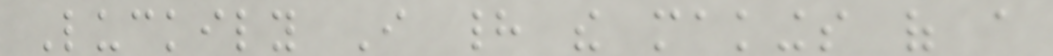Luckily I had the makings of a
